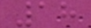18
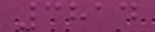3814
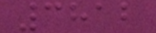3812
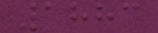1883
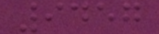9457
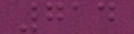714
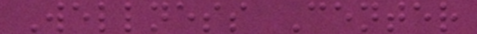Wellness Center
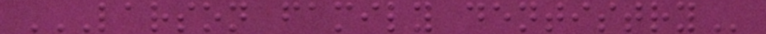LARSON FAMILY DENTISTRY
